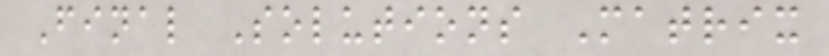Final Solutions Matrix
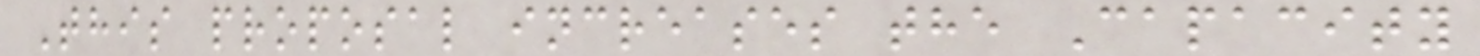This proposal increases the Capacity
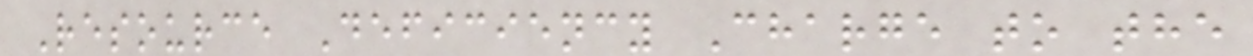Resource Deficiency Charge to the
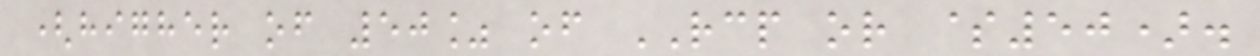(higher of 50% of RCP or $50).
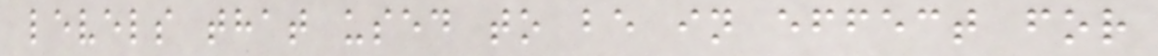levels that used to be in effect for
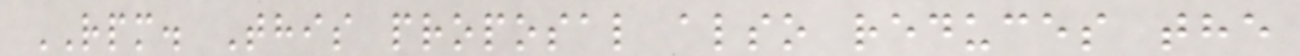RPM. This proposal also reduces the
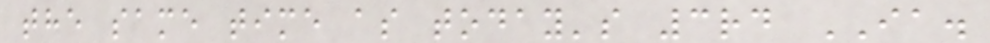the same time as today's 3rd IA.
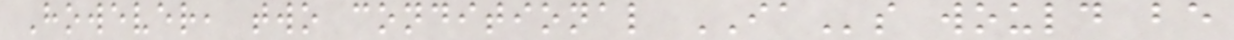However, two conditional IAs would be
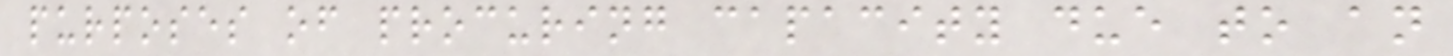purposes of procuring capacity due to an
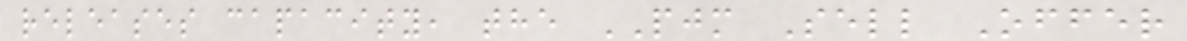releases capacity, the PJM Sell Offer
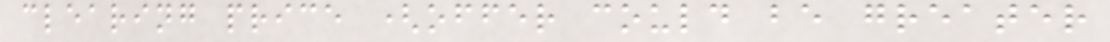clearing price (offer could be greater
